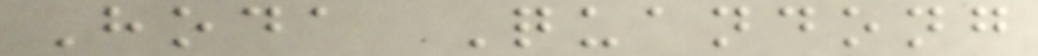Hoda Quandong
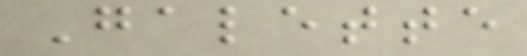Galette
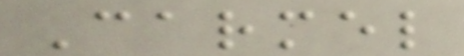Carmel
